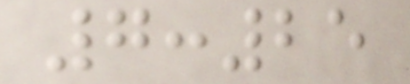7:25
